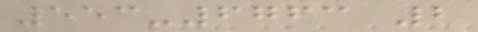553-6763 2
